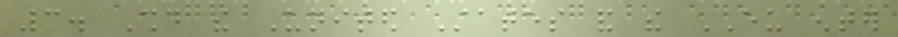3. Should the United States and the EU enter
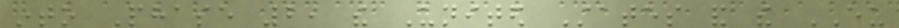into Phase 2, the United States and the EU
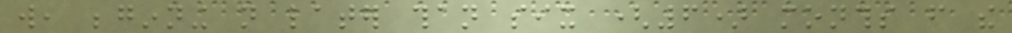will, beginning not later than six (6) months from the
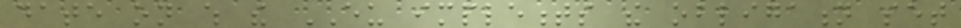date on which the EU implements the obligation set
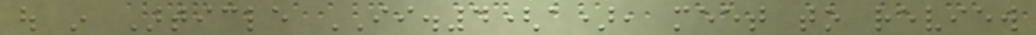out in Article II.4(a), meet to review
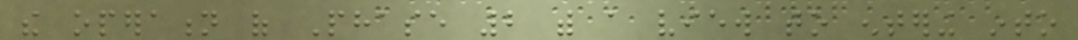the operation of Phase 2 with a view to entering into
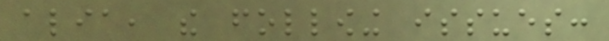alia, the following issues:
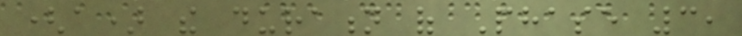(a) the duration of Phase 3,
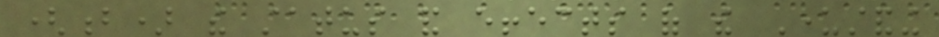(b) the status and effects of the Understanding
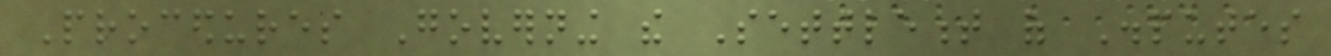Procedures Governing the Settlement of Disputes
